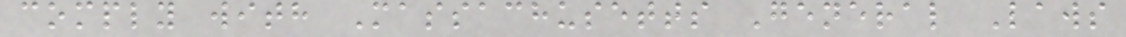comply with Massachusetts General Laws
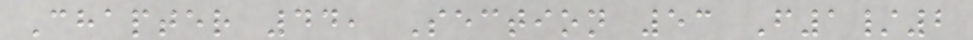Chapter 44, Section 53 F1/2
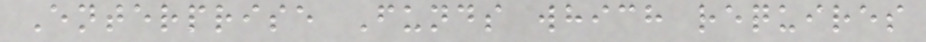Enterprise Funds which requires
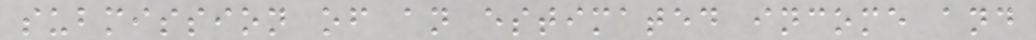submission of an estimated income and
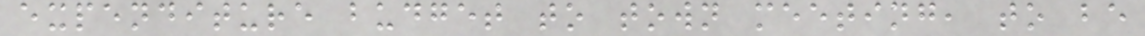expenditure budget to town meeting, to be
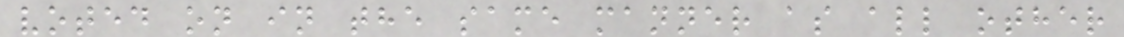voted on in the same manner as all other
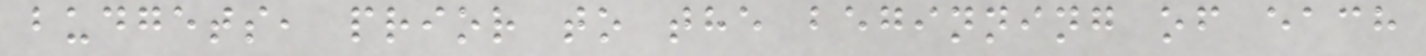budgets, prior to the beginning of each
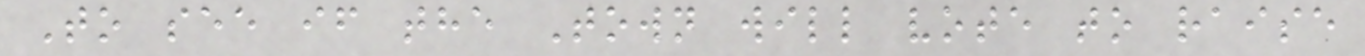To see if the Town will vote to raise
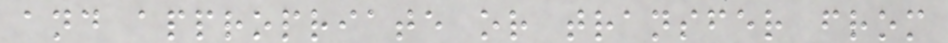and appropriate or transfer from
